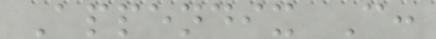Appendix C:
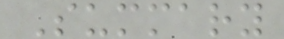Summary
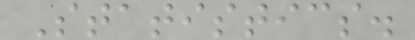Statistics.
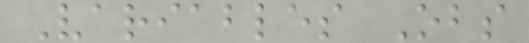Variables Obs
